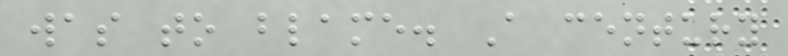was to blame. A century
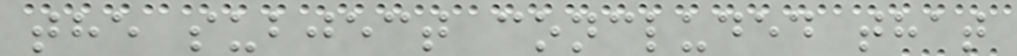the subject concluded that
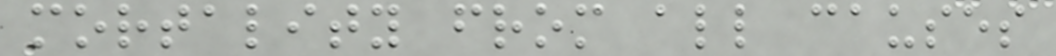mortality from all causes
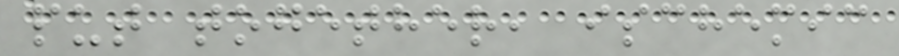put together, ischemic
